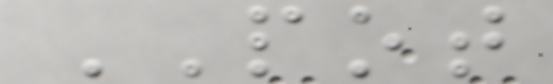POT
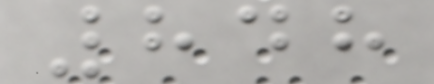848
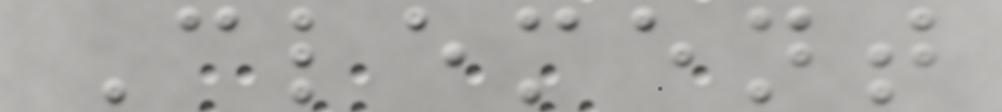Clement
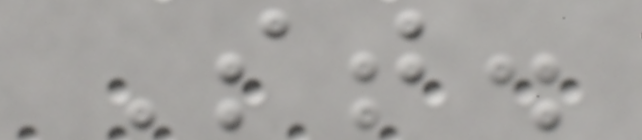St.
